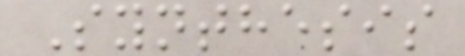Synthesis
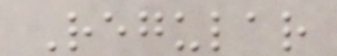Regular
